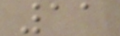11
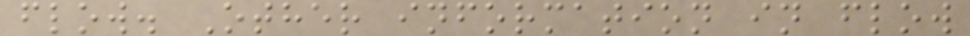flow. Other information in flow
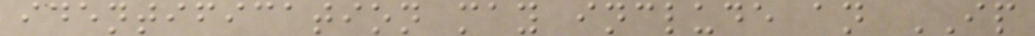identification may include an IP
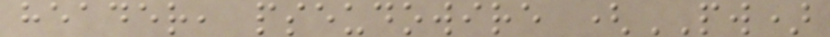header, pseudowire (PW)
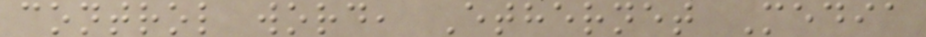control word, Ethernet Media
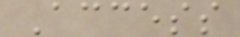Access
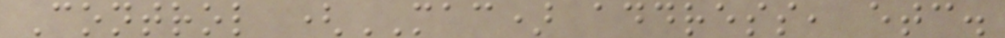Control (MAC) address, etc.
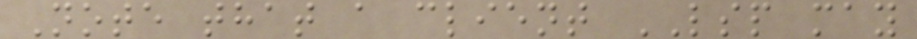Note that a client LSP may
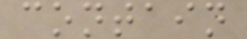contain
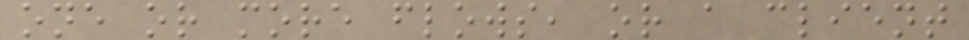one or more flows, or a client
